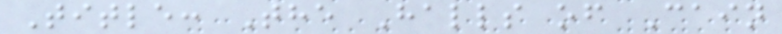Title: The Halls of Cain
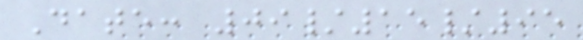Date: 09/15/95
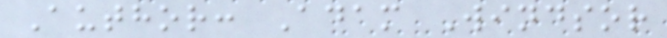Author: Adam Windsor
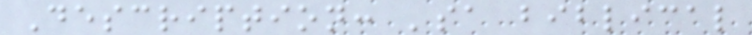Description: 'sa biblical
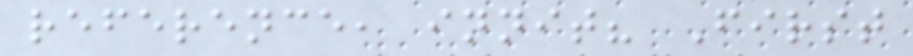reference, innit? First
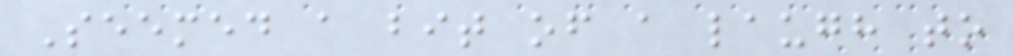Seemed a bit of a laugh to
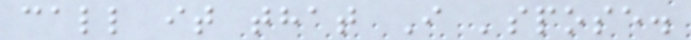call it that I 'spose.
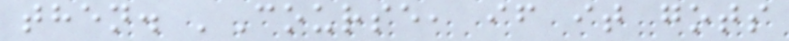then. 'Course, if it gots
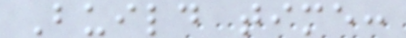Build time:
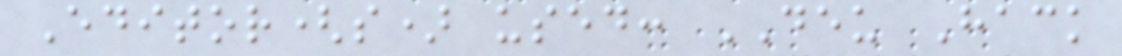Editor(s) used: DEU Hack
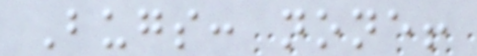Bugs: none!
